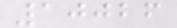10026
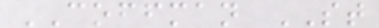COFFMAN ST
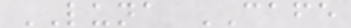LUNA CAFE
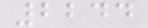2244
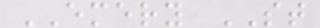EMERY ST
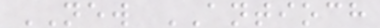NEW ANTIOCH
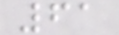61
